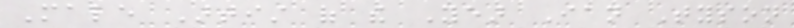Male Artist of the Year Ian Tyson
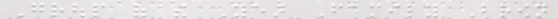Group of the Year Family Brown
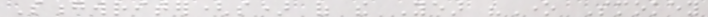Songwriter(s) of the Year "One Smokey
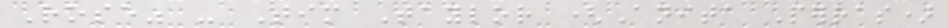Rose" - Tim Taylor (Anita Perras)
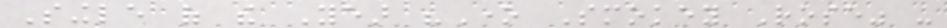Single of the Year "One Smokey Rose" -
